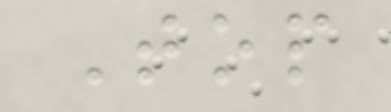Top
